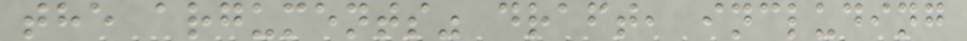the arguments" draft, including
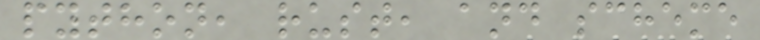python, rust, and scheme
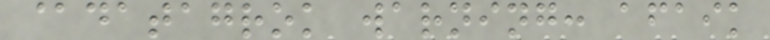@datagrok warning: afaik
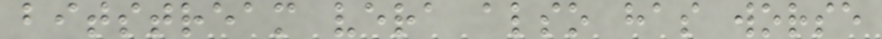bitstream vera also has worse
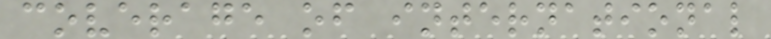coverage of international
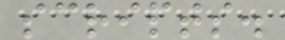scripts.
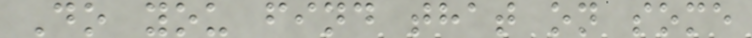Do you find that on some
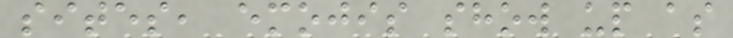sites, emojis show up as
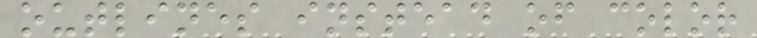outlines instead of color
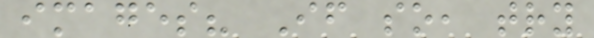images? If so, try
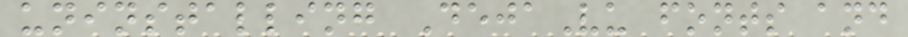uninstalling DejaVu fonts and
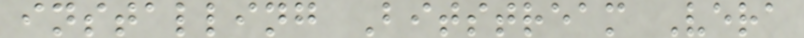installing Bitstream Vera
